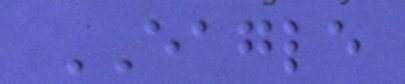EAGLE
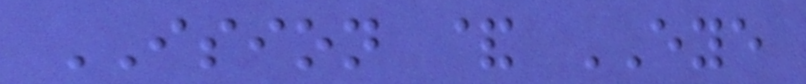ISION & EYE
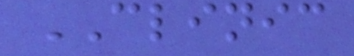CLINIC
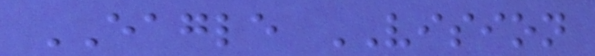EAGLE VISION
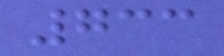733
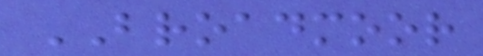BROADMOOR
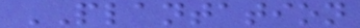PLANTATION
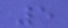5
